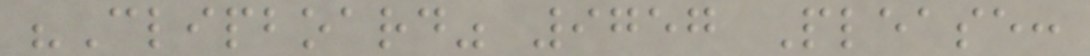"Clipboard" 9757 Please:
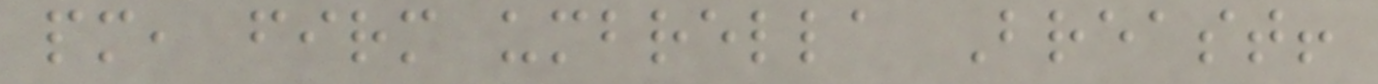pm, firm umbrella Breast!
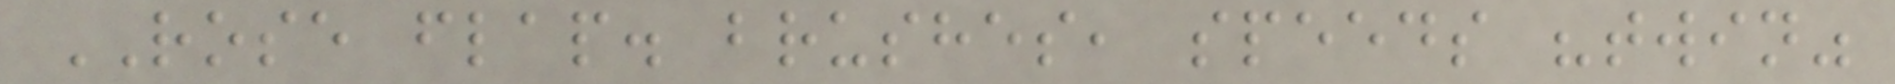ROSE flap. brushes, speeds "twin"
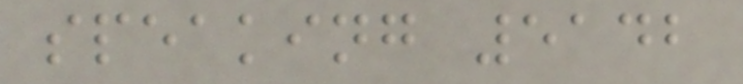speaking 5142
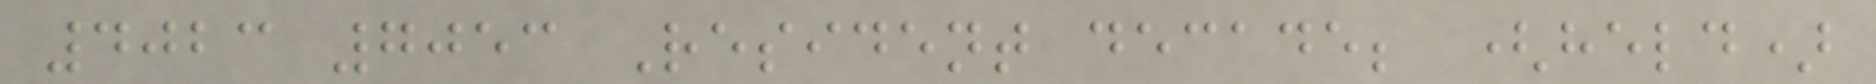4023 7053 Resident decade; (held)
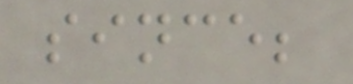since;
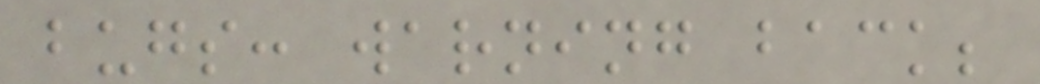bugs: warning back;
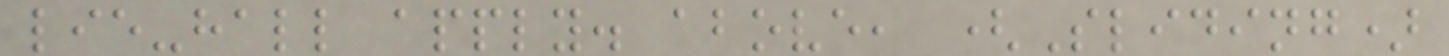lie-hall apply. above, (Sliding)
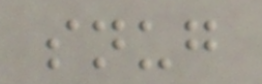snug
